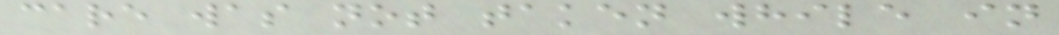care was not taken while in
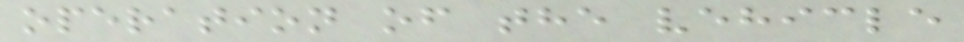operation of the vehicle
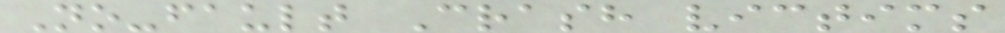No-fault Crash victims
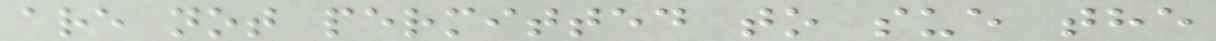are not permitted to sue the
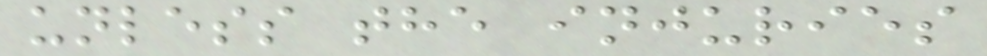unless the injuries
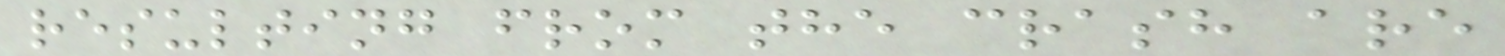resulting from the crash are
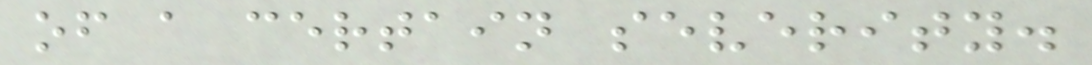of a certain severity.
